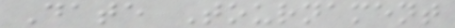Date Tournament
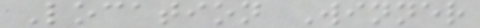Location Winner
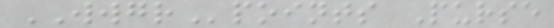WWGRpoints Purse
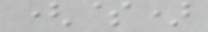($)
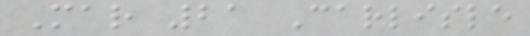Mar 21 Carlisle
